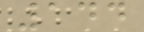144
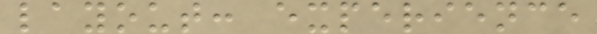layout: experience
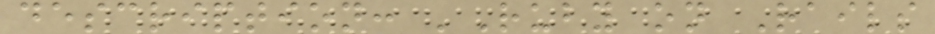description: 'Ruby on Rails
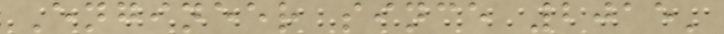Engineer since 2015'
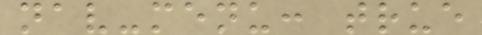nav-menu: true
